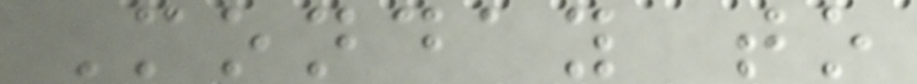Monday to
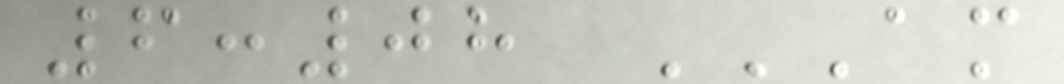6:08 AM
